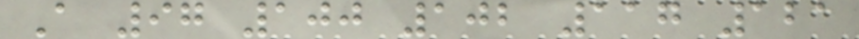A 97 100 102 117 121
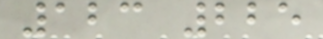123 225
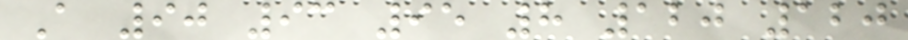A 90 93 95 8 120 120
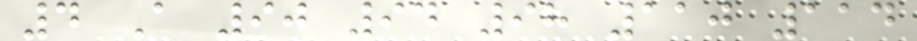4 A 90 94 98 110 114
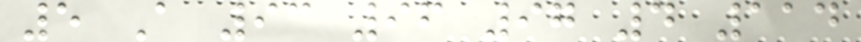5 A 93 96 97 4 114
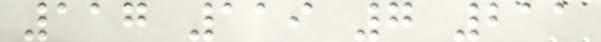117 119 7 211
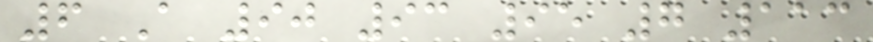6 A 90 93 95 7 113
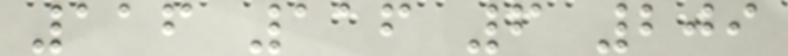116 116 6 209
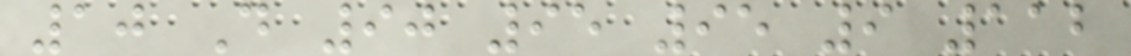10 D 90 95 95 9 112
